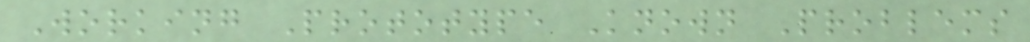Working Prototype Known Problems
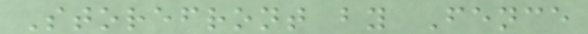Storefront by Fence
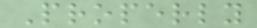Properly
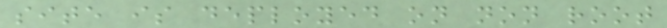site is deployed on non root
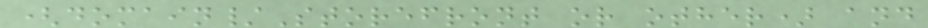(domain/Storefront or other) and
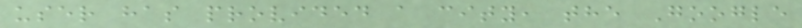user has provided a city, the Google
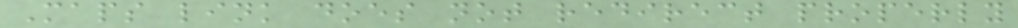Maps link does not redirect properly
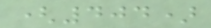(404)
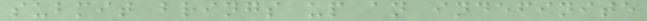submit brings up an indefinite
